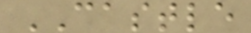CASTLE
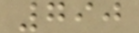790
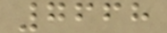7668
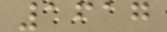1617
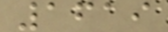1619
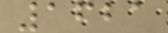1621
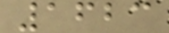1623
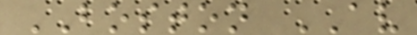BOSTON AV
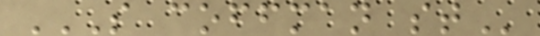S COFFMAN ST
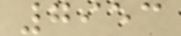7953
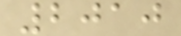2010
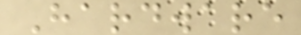Hardware
